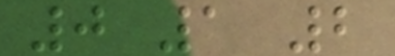0 1 2
